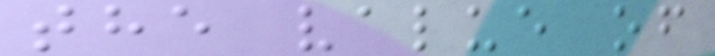the value of
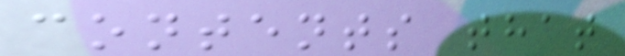contents that
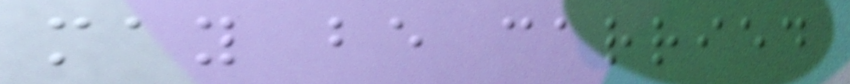may be carried
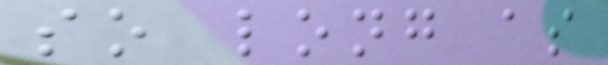so long as
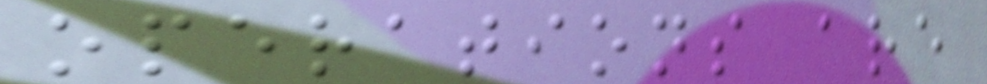operations are
